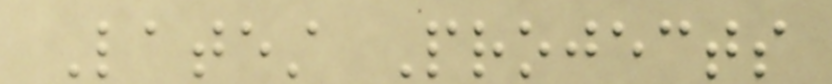Latest Projects
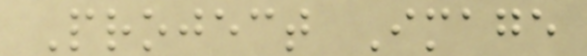Project Image
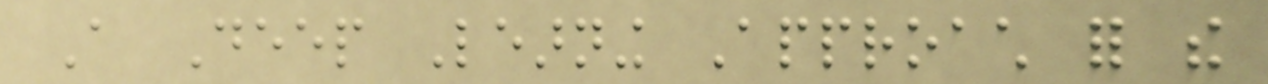A Deep Learning Approach for the
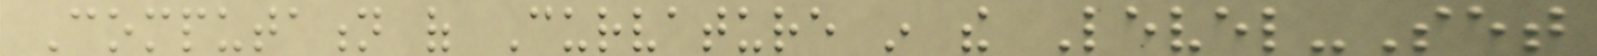Computation of Curvature in the Level-Set
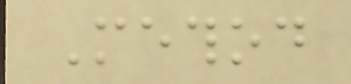Method
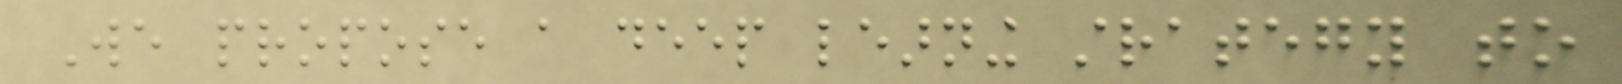We propose a deep learning strategy to
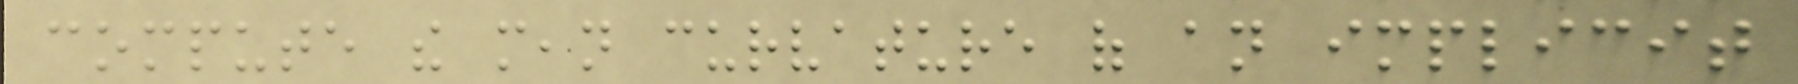compute the mean curvature of an implicit
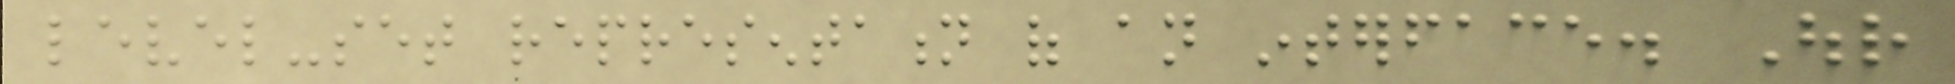level-set representation of an interface. Our
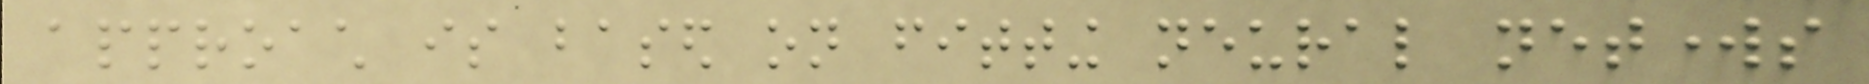approach is based on fitting neural networks
